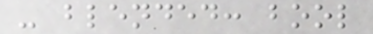- blended: bool
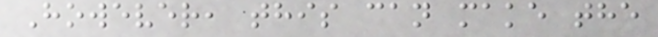However, this can make the
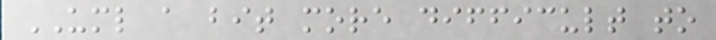UML a bit more difficult to
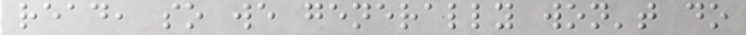read, so we generally won't do
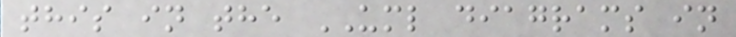this in the UML diagrams in
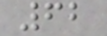62
